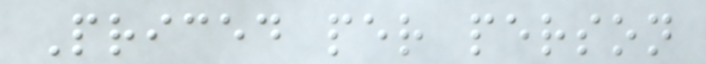Priced per person
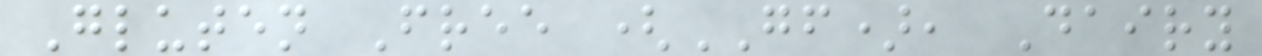Gluten Free (GF), Dairy
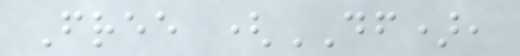Free (DF),
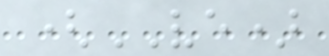(VE)
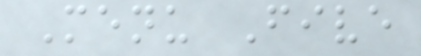Menu Five
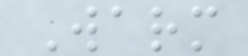Warm
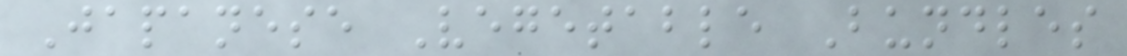Japanese Vegetable Bundles
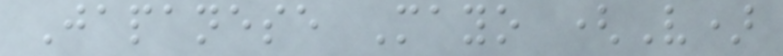Japanese Mayo (V)
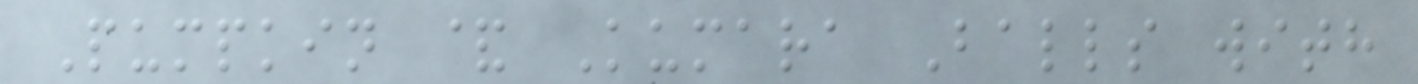Pumpkin & Kumara Balls with
